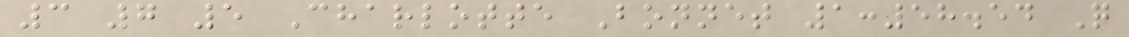3 7 5 Charlotte Bonnet 1:58.54 Q
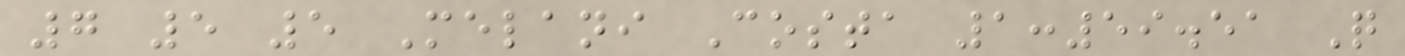7 5 5 Melani Costa 1:59.51 Q
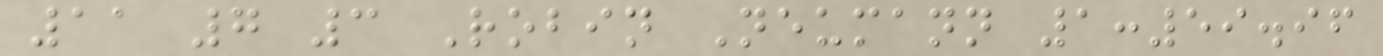11 7 3 Robin Neumann 1:59.96
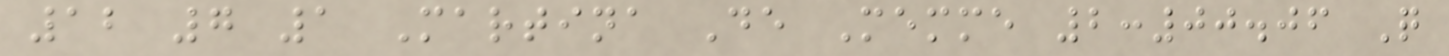12 7 1 Martina De Memme 2:00.06 Q
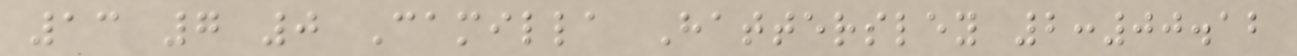13 7 0 Camilla Hattersley 2:00.12
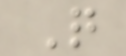Q
